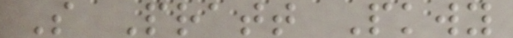S Pratt Pkwy
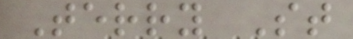Terry St
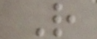R
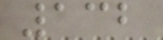132
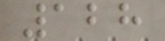128
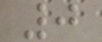0
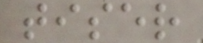tiser
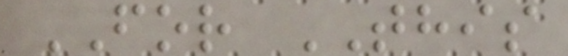FOR THIS
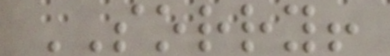SORRY!
